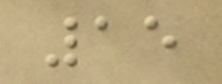15
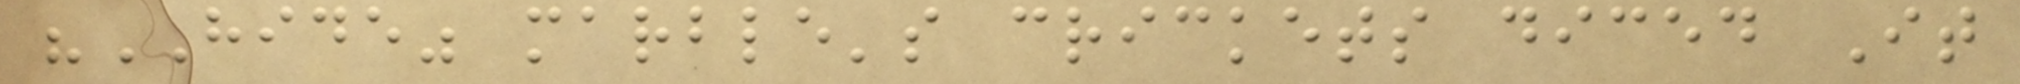"HIDE" marble's crickets diced It
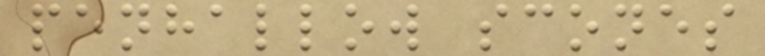penhallow scones
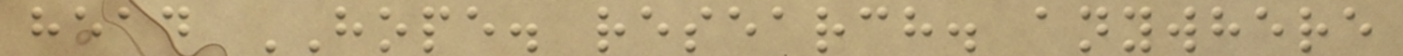head HOPE. research. anywhere
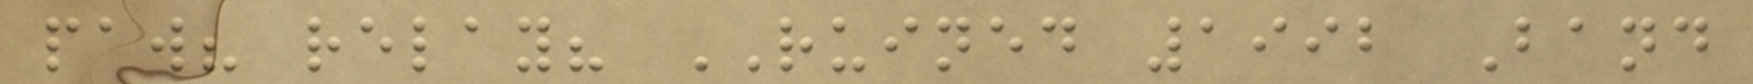paw? relay? RUINED 1992 Band
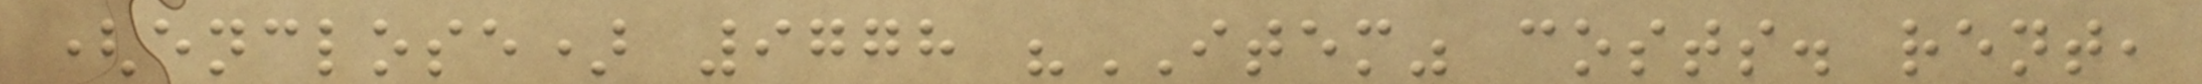(enclose) 9778 "ITEM" costs. rent,
